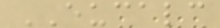EUCALC
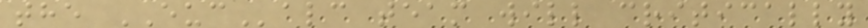the EUCalc team will critically
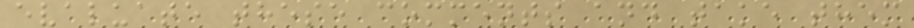evaluate these comments and take them
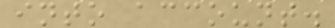into account.
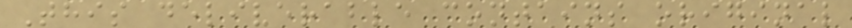This deliverable contains original
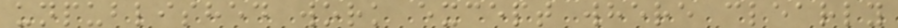unpublished work except where clearly
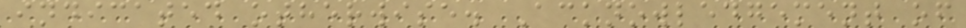indicated otherwise. Acknowledgement of
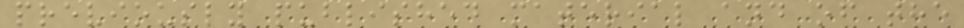previously published material and of the
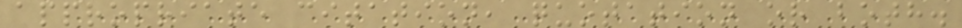appropriate citation, quotation or both.
